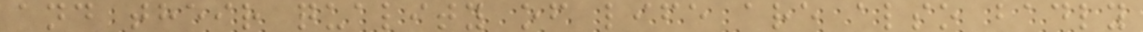and their quality of life are also badly
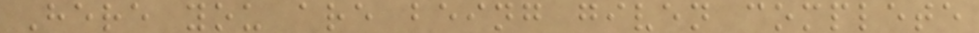Here you are being given complete
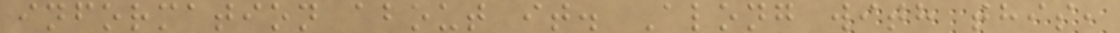information about it. Along with this,
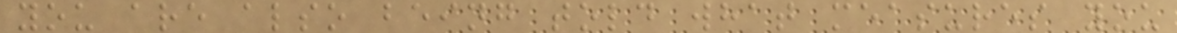you are also being told what measures you
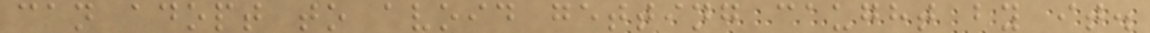can adopt to avoid getting caught by it.
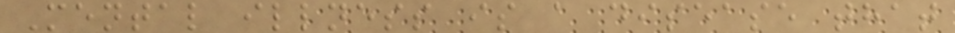Mental illness is a disease that
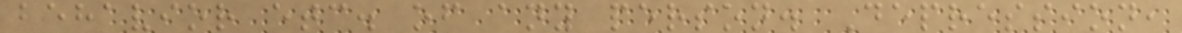behavior etc. of any person. Depression,
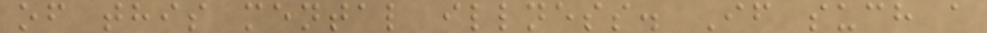of this mental illness. If such a
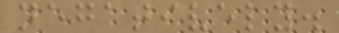negatively.
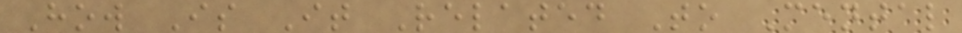How Is It Related To Mental
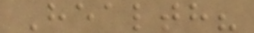Health?
